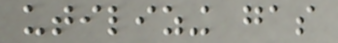utilizing gas
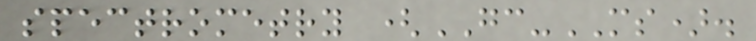spectrometry (GC-MS).
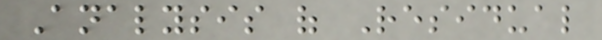Analysis of Residual
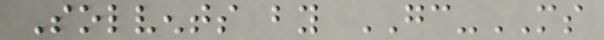Solvents by GC-MS
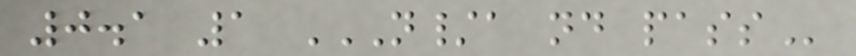0.1 1 N/A ND PASS
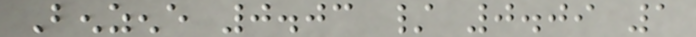Benzene 0.03 / 0.09 1
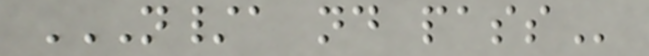N/A ND PASS
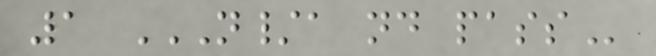1 N/A ND PASS
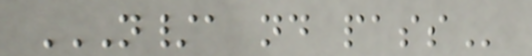N/A ND PASS
